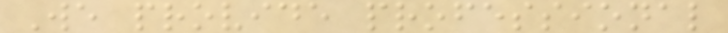We provide professional
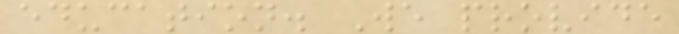education. We provide
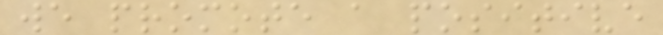we promote a positive
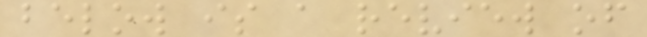below is a review of
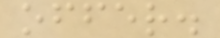offer.
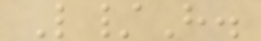L/H.
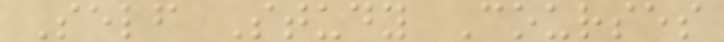Self Study Courses
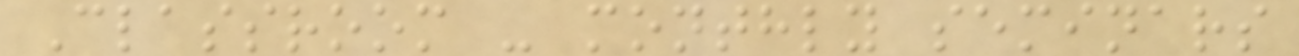Classroom - monthly seminars
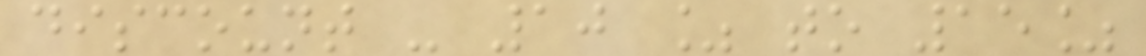discount - 10 % to 15%
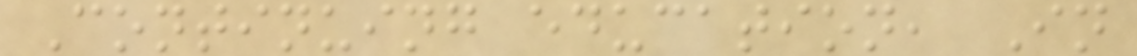Continuing education, In
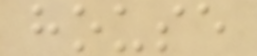house
